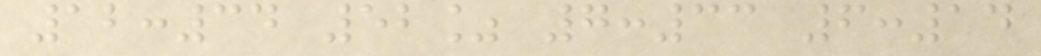12:34 52% 7:33 6:14
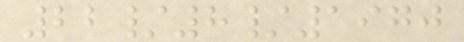22/8/1970
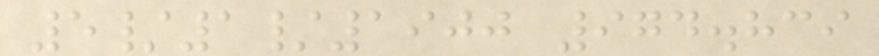5/1/1900 974.839
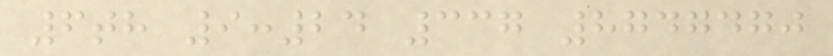6th 9:24 337 8747470
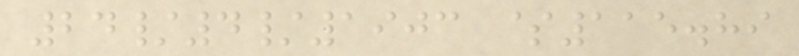24/4/1903 $115.89
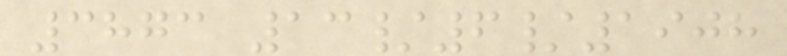3873 13/6/1908
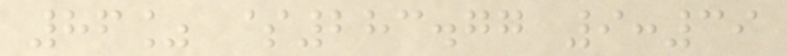86% $283.77 9:39
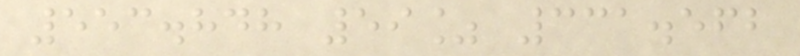553.848 59% 331.562
